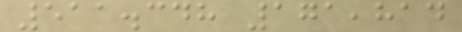511.348 171,814
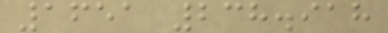1651 238.918
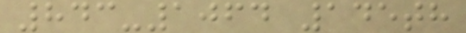843-1064 145th
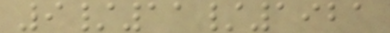9/11/1921
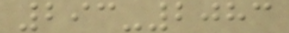293-2083
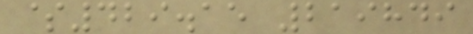$429.15 219849
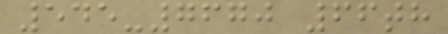545-7670 66th
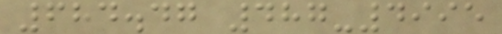684.47 487-4995
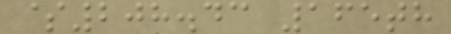$208.43 165th
